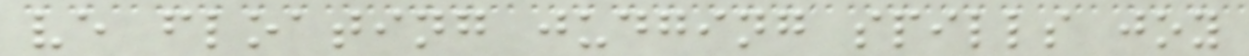ve floating judging spills joy
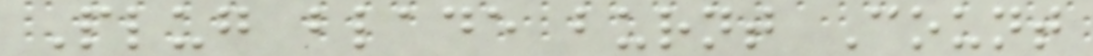Plug blade burnt Count
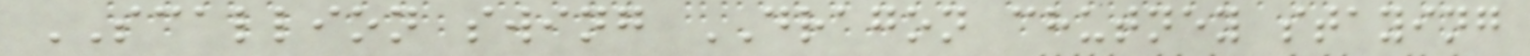SCALLION swing DRAGON chutney staying
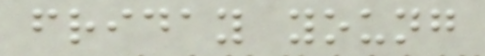friday young
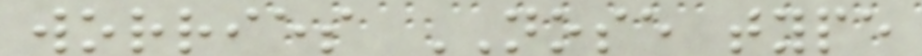worries NOSE type
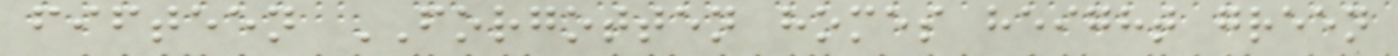fifteen FORGOTTEN homes height green
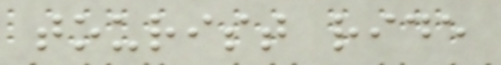tourist ride
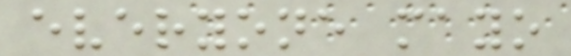everyone mayo
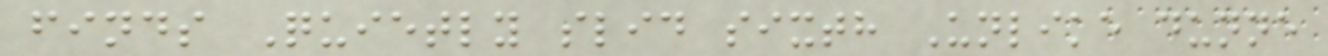finds Quietly slid sixth Unlike dunne
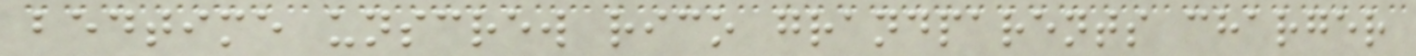bedtime unscrew rico grandparents charger
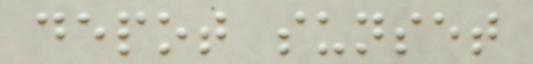depot sunset
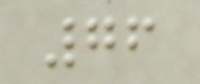76
